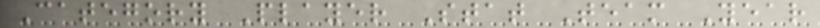Category Player Stat Team Year
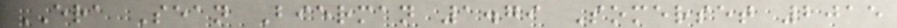ERA Sean Bierman 1.79 Somerset 2015
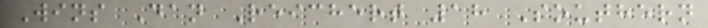Wins Dan Reichert 18 Southern
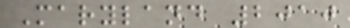Maryland 2010
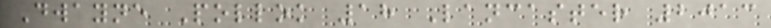Dwayne Pollok 18 Lancaster 2013
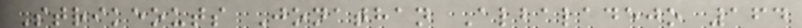Strikeouts Jonathan Albaladejo 164
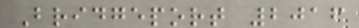Bridgeport 2016
